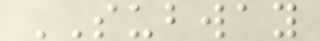SUBWAY
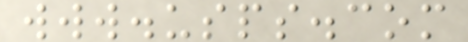www.usps.com
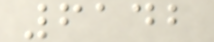6142
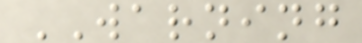WARNING
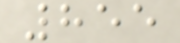855
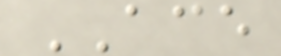ACE
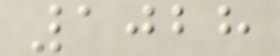1028
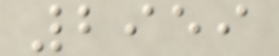2959
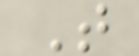T
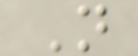N
